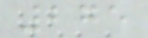275
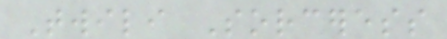Twili Sorceress
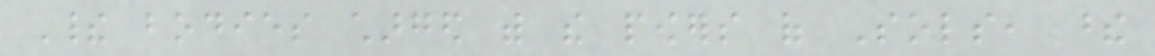Their bodies charged with the powers of Sols, these
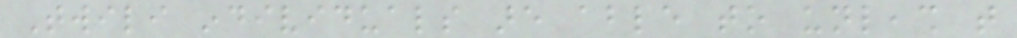Twili individuals are able to unleash that
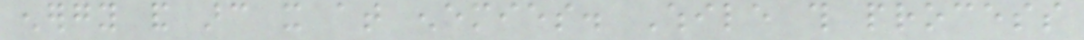energy and arc it at enemies. While this process
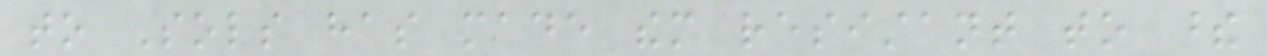to Sols has made them resistant to these
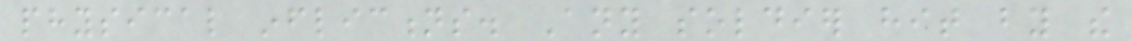physical inflictions. Any soldier hit by the
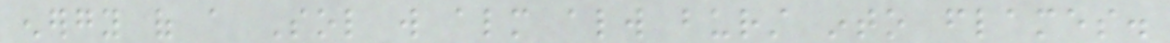energy of a Sol will almost always burst into flames.
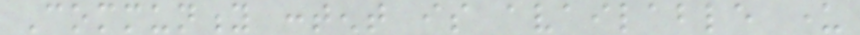Community content is available under
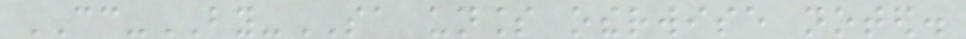CC-BY-SA unless otherwise noted.
